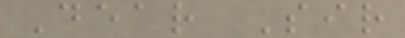Dear Sir
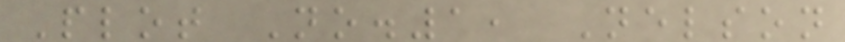Plot No.1, Nelson
